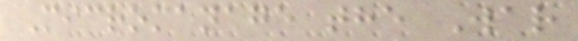Micromanage the War
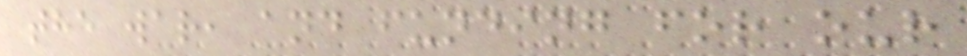the war, and funding for our
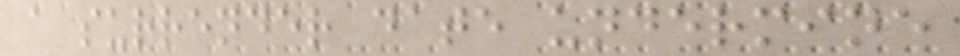a surrender date undermine
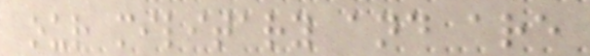our military and are
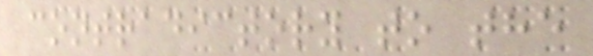contradictory to the
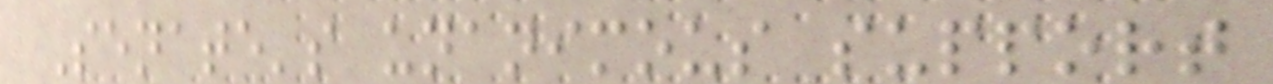Senate's unanimous support
